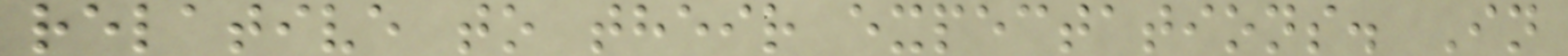relative to their expectations. In
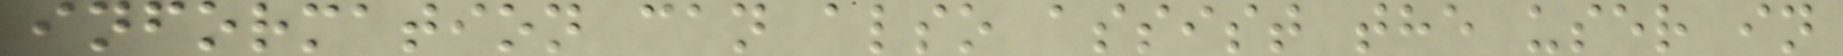information can also assist the user in
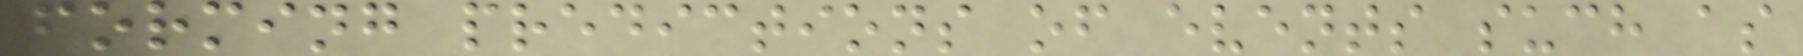forming predictions of events such as
